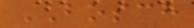BOSCH
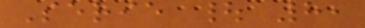Serie | 8,
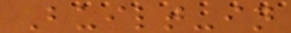Built-in
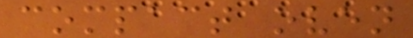compact oven
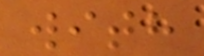with
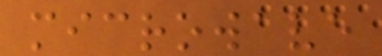microwave
